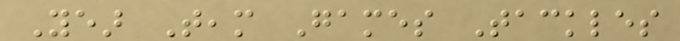Year Team Games Tackles
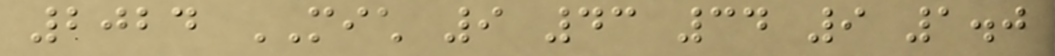2024 MICH 9 43 34 9 1.0
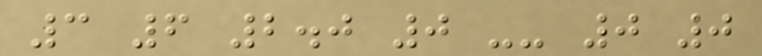3 6 2.0 0 -- 0 0
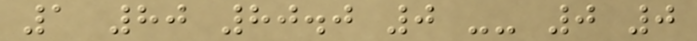1 80 80.0 0 -- 0 0
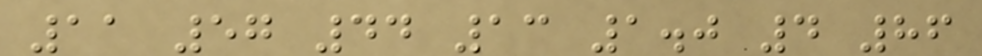11 57 44 13 1.0 4 86
